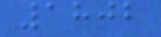1802
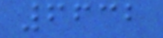6632
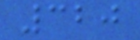320
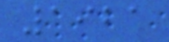1921
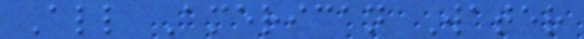All American Water
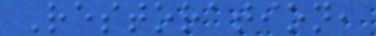Restoration,
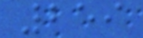259
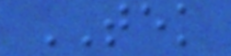TEK
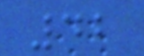42
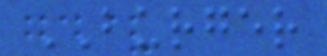BURGER
